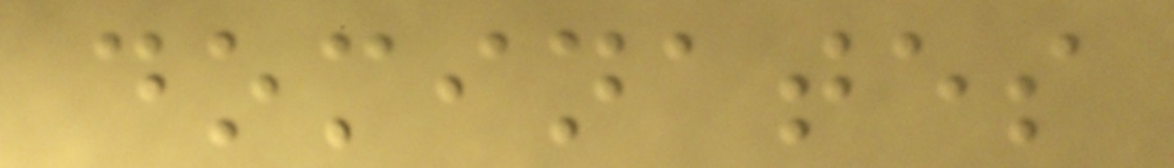dominates
